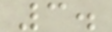3.
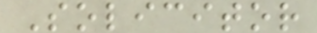Solicitor
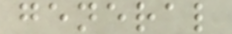general
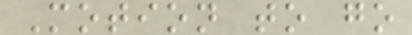Motion to go
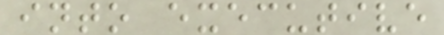into executive
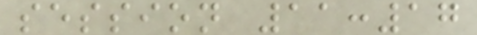session 11:17
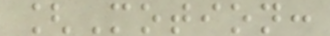[Motion:
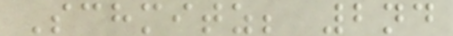Schmitz; 2nd
